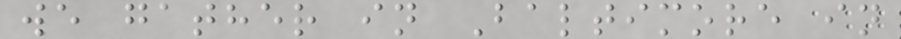we gather in Baltimore in
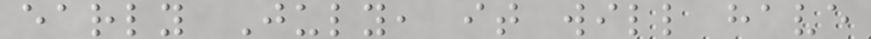early July, it will have
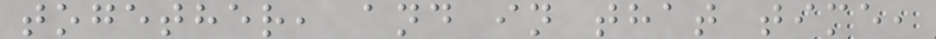together, and in that time,
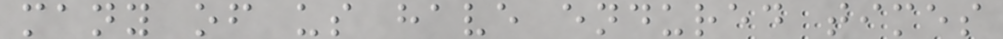many of us have endured times
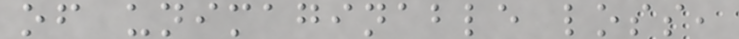of unimaginable loss,
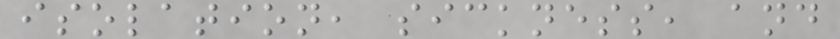isolation, sickness, and
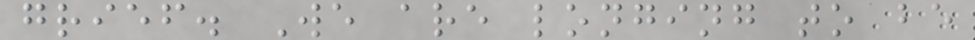grief. We are longing to be
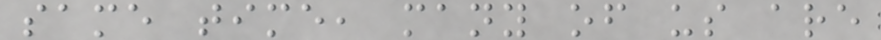same time, many of us are
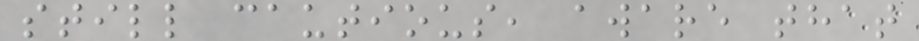still cautious, aware that
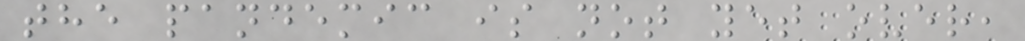the pandemic is not yet over,
